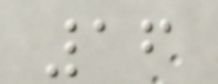16
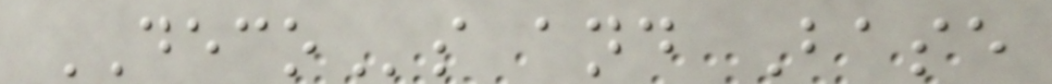DECOs and Base
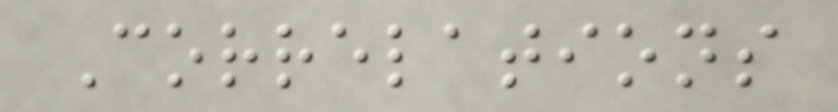Correlations
